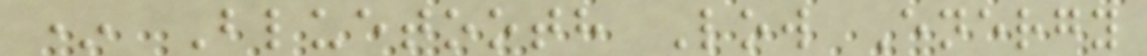* Bluetooth Low Energy
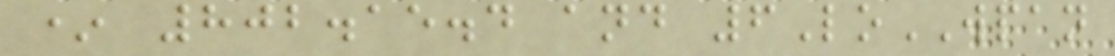* 802.15.4 and 6LoWPAN
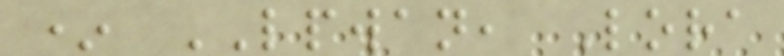* LPWAN, Lora
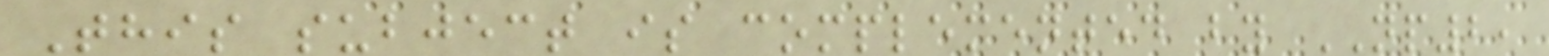This subject is complemented by NP2,
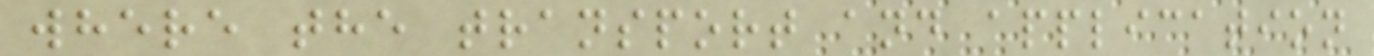where the transport and application
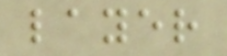layer
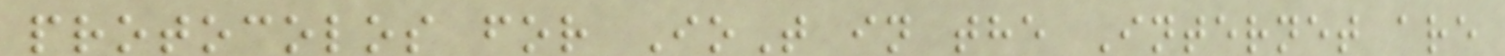protocolos for IoT in the Internet are
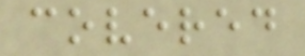covered
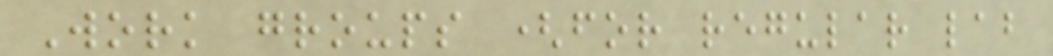Work groups (for regular lab
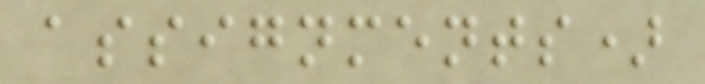assignments)
